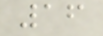16
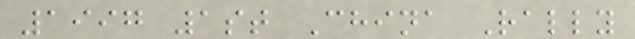1997 1st China Rally
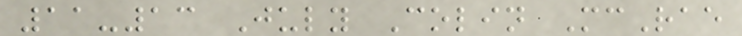11-13 July Colin McRae
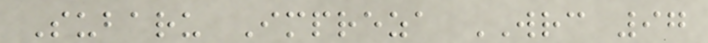Subaru Impreza WRC 97
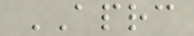APRC
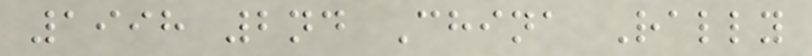1998 2nd China Rally
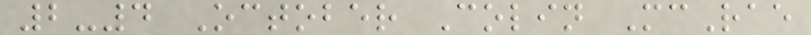2-4 October Colin McRae
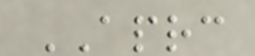APRC
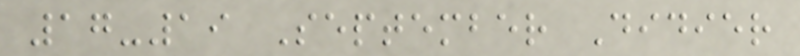17-19 September Didier
